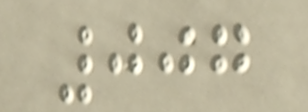007
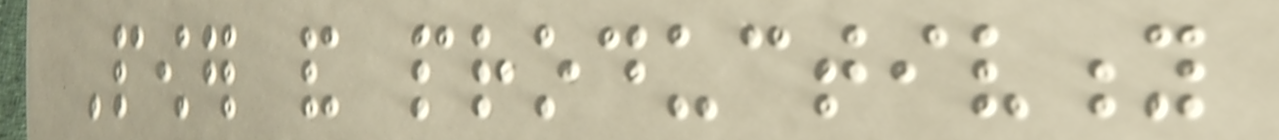Power and productivity
